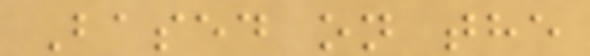Based on the
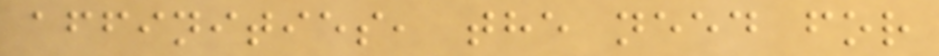affinities, the need for
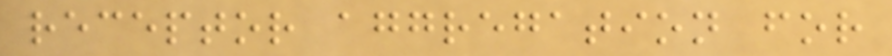receptor aggregation for
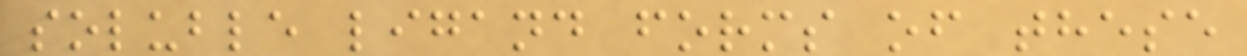soluble ligand forms of these
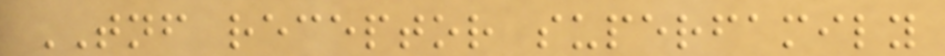TNF receptor superfamily
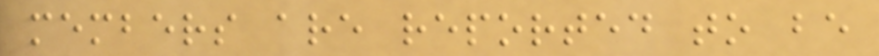members are reported to be
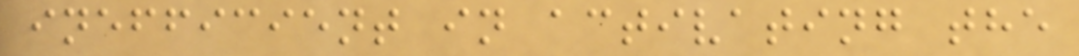inefficient in activating the
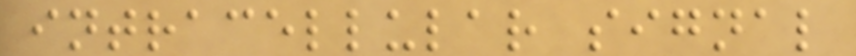intracellular signal
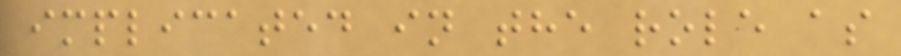implicated in the role as
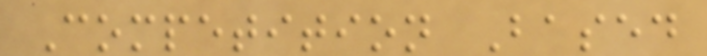Competition Based
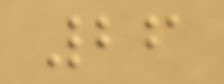26
